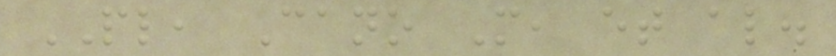PL, Cano M, et al.
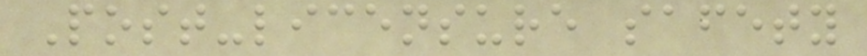Post-licensure safety
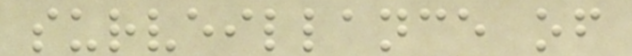surveillance of
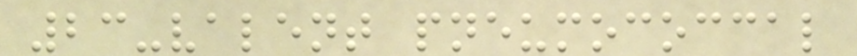23-valent pneumococcal
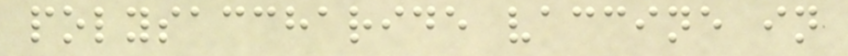polysaccharide vaccine in
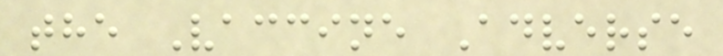the Vaccine Adverse
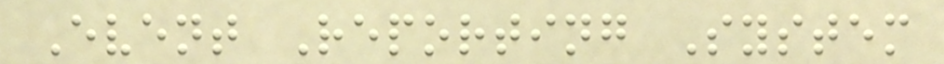Event Reporting System
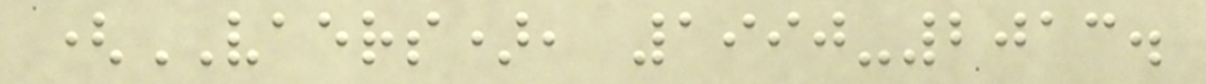(VAERS), 1990-2013.
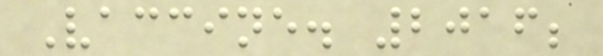Vaccine. 2016;
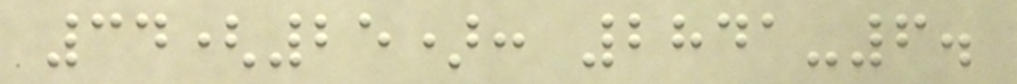34(25): 2841-6.
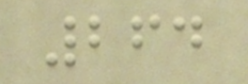264
